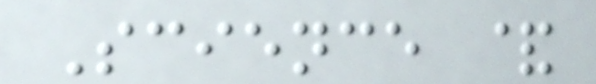Science &
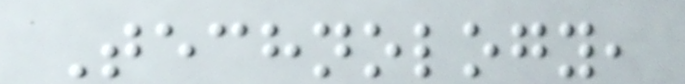Technology,
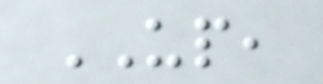UP,
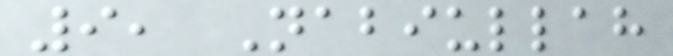9, Nabiullah
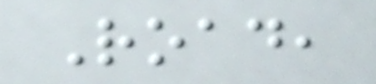Road,
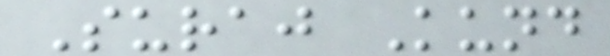Suraj Kund
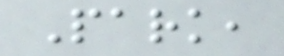Park,
